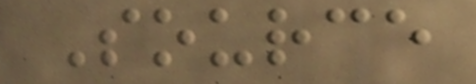Source
